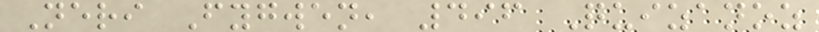Neri Fygwen, 496 Quizanoz
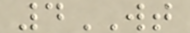4WT
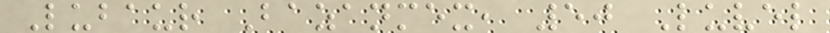Lubaur Bazanmex, 50 Luvel
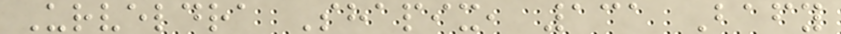Urveldra Shapix, 131 Bafy
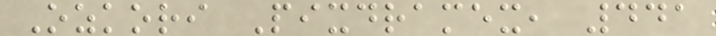Ozkori Pixdramex, 441
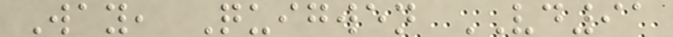Way, Quigwen VD91
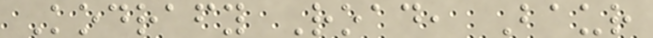Kodrafy Road, Baur
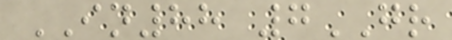IN88 7GR
